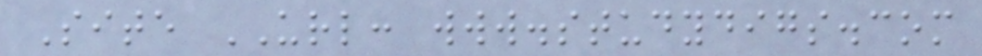Site URL: www.studydigs.com
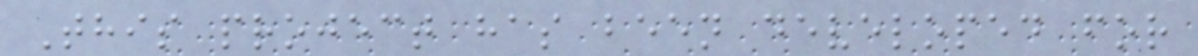This project has been developed for
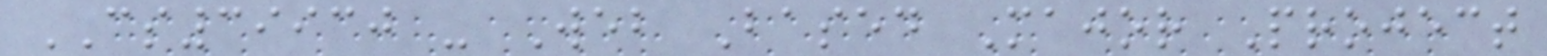CS39930 - Web Based Major Project
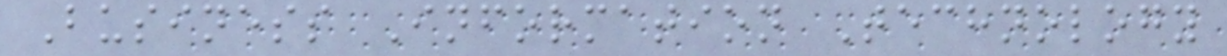Business Information Technology
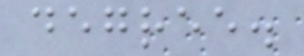degree.
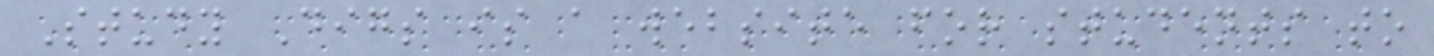Study Digs is a website for students to
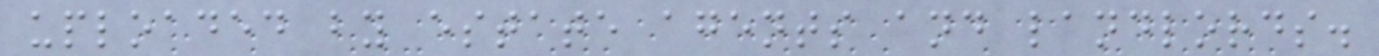uploaded by estate agents and landlords.
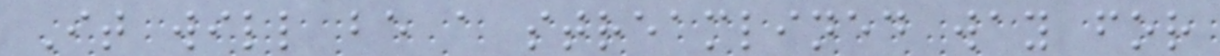It will be a streamlined way for
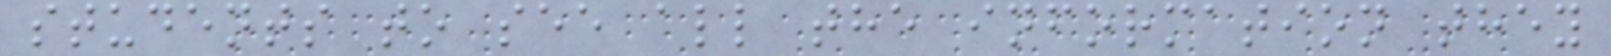students to see all the information they
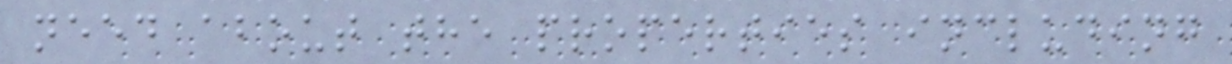need about the properties including
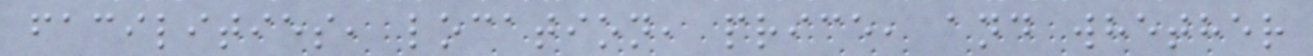facilities, location, price, and whether
